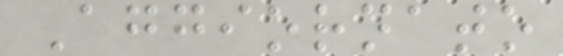Aggiornato
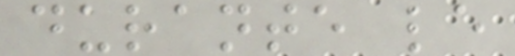durante le
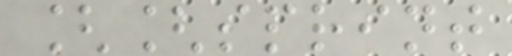[[sprint
